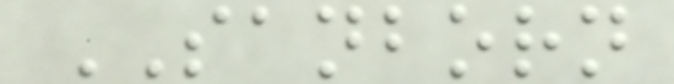SANBORN
